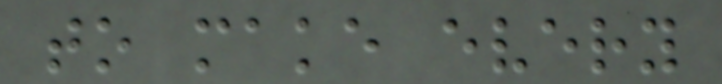to make every
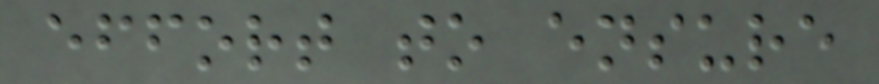effort to ensure
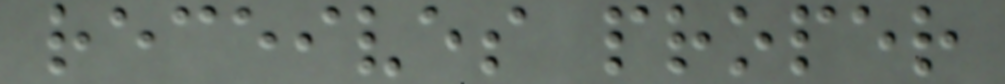receives proper
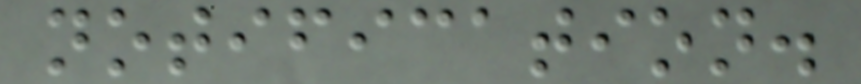notification.
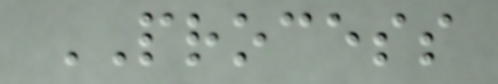PROCESS
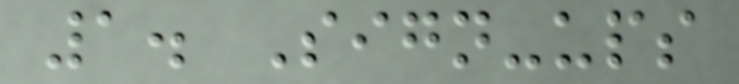1. Sign-ups
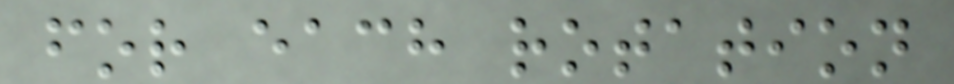for each rotation
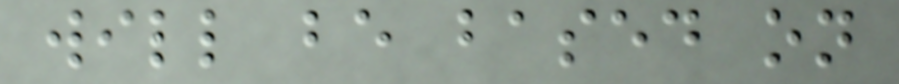will be based on
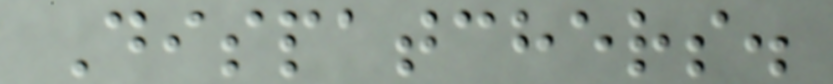Dispatchers.
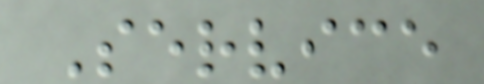Service
